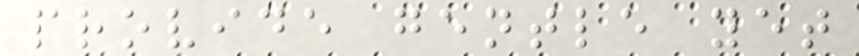provide gentle yet
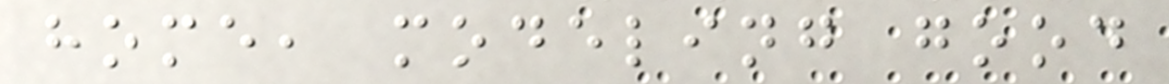home, modeling good
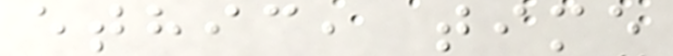ethic, time
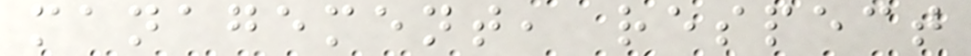management, respect
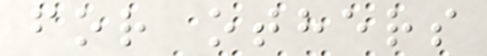for others
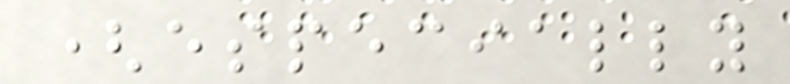(especially
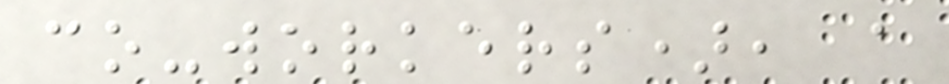co-workers), a
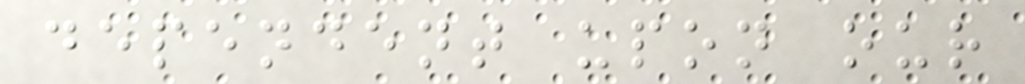dependent upon our
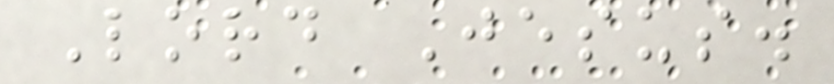Lord Jesus.
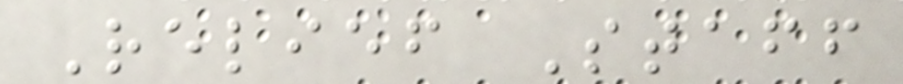Relief Staff
